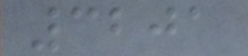3201
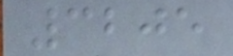3205
